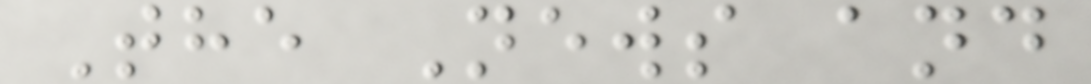The News and
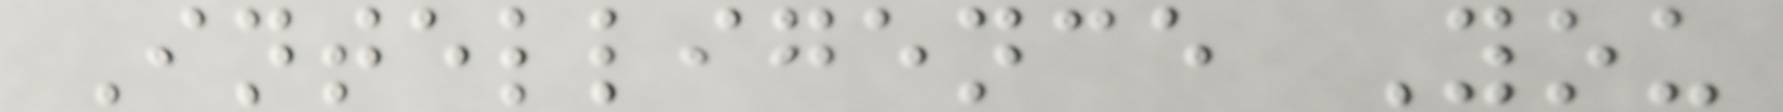Intelligence You
